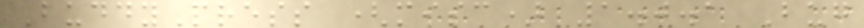BuddyPress (misc) 1.0.1 Bug
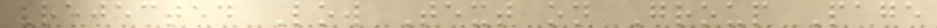Rejected Low Text on Group Page
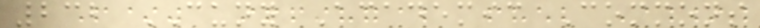232 CUNY Academic Commons
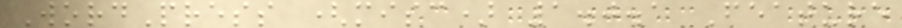WordPress (misc) 1.0.1 Feature
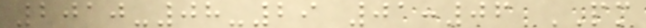2010-08-29 01:06 PM
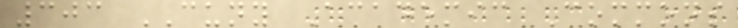303 CUNY Academic Commons
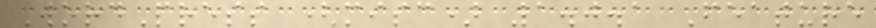WordPress (misc) 1.0.1 Feature
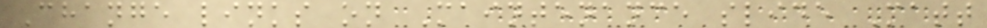Change links on Maintenance slide Matt
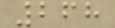268
